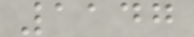1147
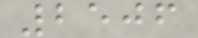2506
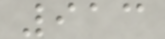913
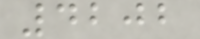4202
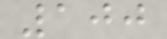100
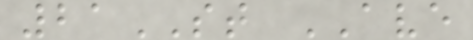21ST AVE
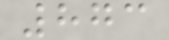873
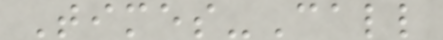Times-Call
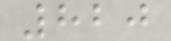820
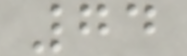74
